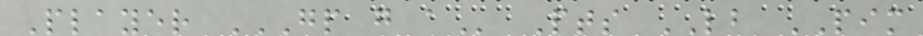Player GP G A Pts LB PIM
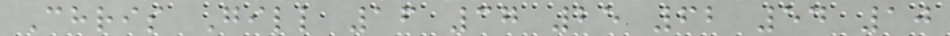Chris Gill 16 37 25 62 54 10
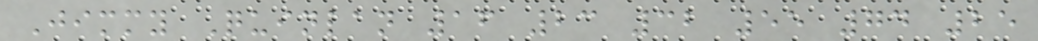Jimmy Quinlan 16 23 32 55 74 25
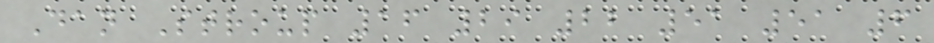Dan Stroup 16 29 22 51 51 6
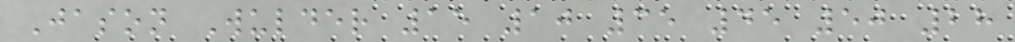Jason Wulder 15 10 35 45 50 28
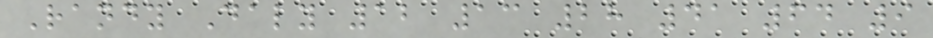Randy Daly 12 13 28 41 64 9
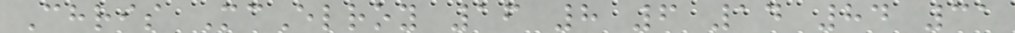Chris McElroy 16 8 6 14 84 31
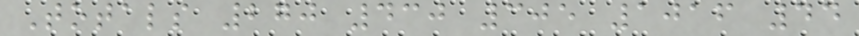Totals 270 430 305 1016 44
